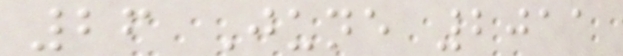26 June 2011
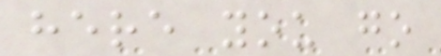here you go
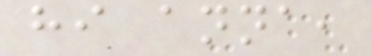hi anna,
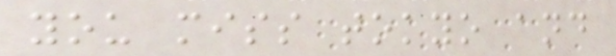you miss tokyo and
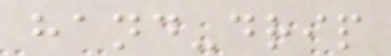hand-drip
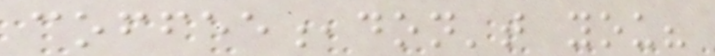coffee,don't you?
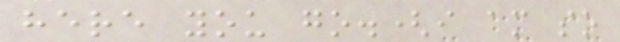here you go.(i am so
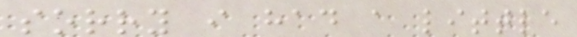sorry i had a little
